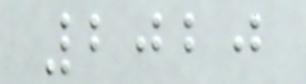2020
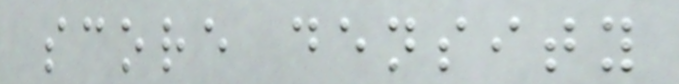score density
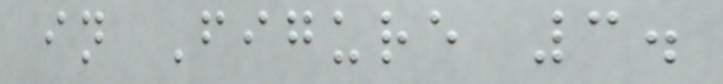in Figure 3.
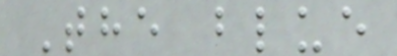The blue
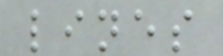lines
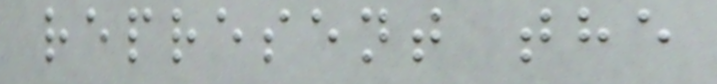represent the
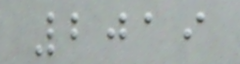2019
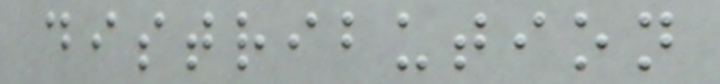distribution
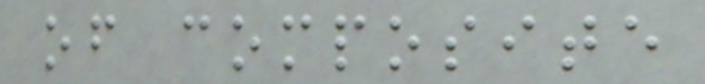of composite
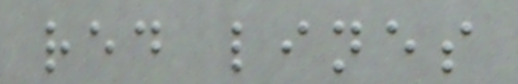red lines
